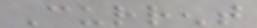Current
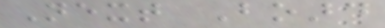Next Board
